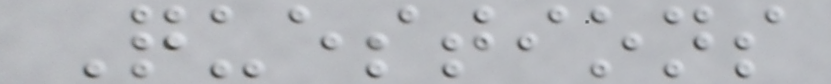Questions
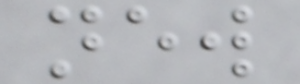new
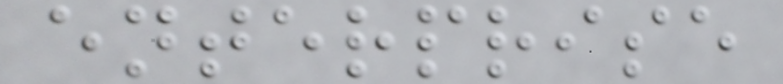enterprise
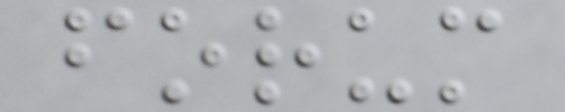forum
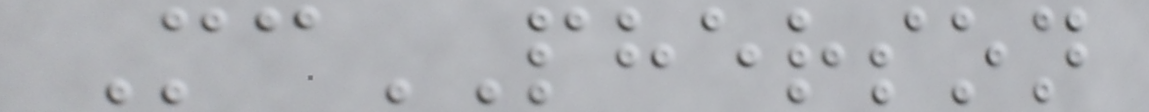McPHERSON
